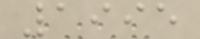1995
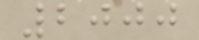2000
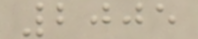2005
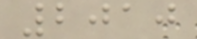2010
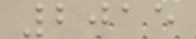2015
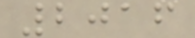2016
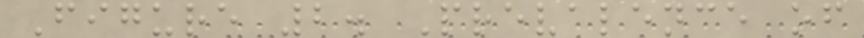Figure 2. Prevalence of
